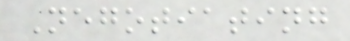Negotiating
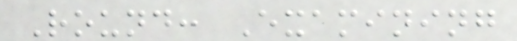Round: Examining
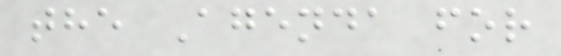the Agenda for
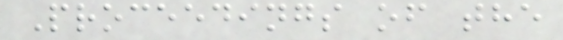Proceedings of the
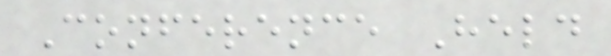Conference Held
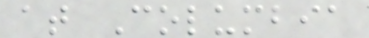at Columbia
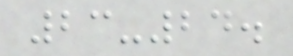23-24.
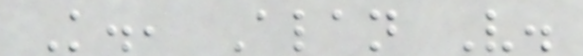K., Alan V.
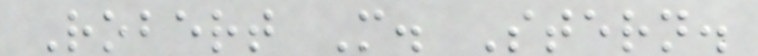Robert M. Stern.
